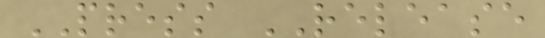PRESS RELEASE
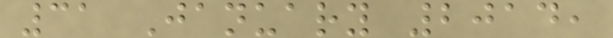31 January 2014,
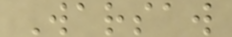Warsaw
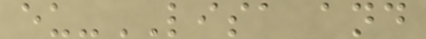eu-LISA and
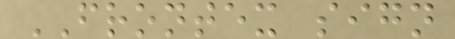FRONTEX sign
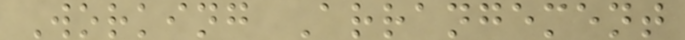Working Arrangement
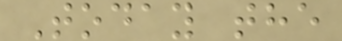Today the
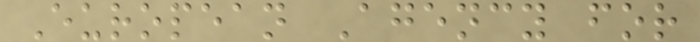European Agency for
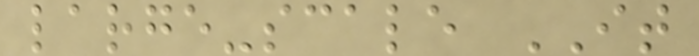large-scale IT
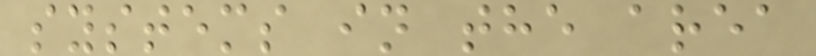systems in the area
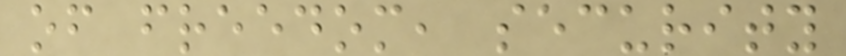of freedom, security
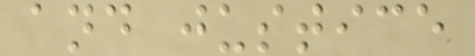and justice
